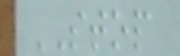STOP
